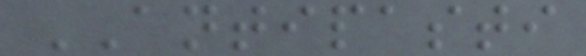ANTIPASTI
